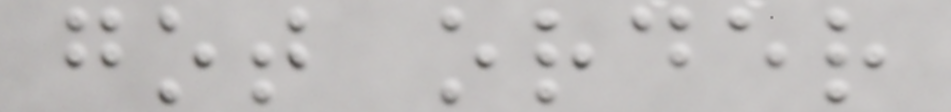got order
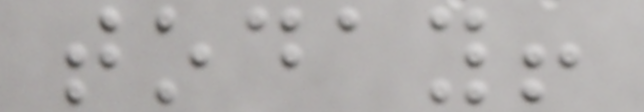today!
